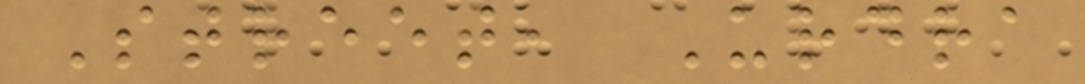Street, Urdra
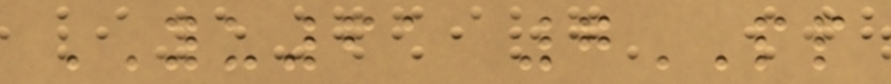YU61 7PP
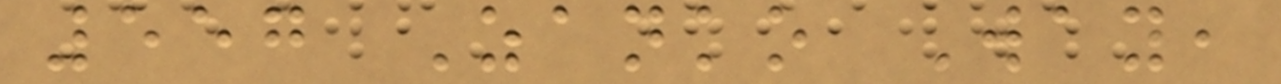557 Zanko Way,
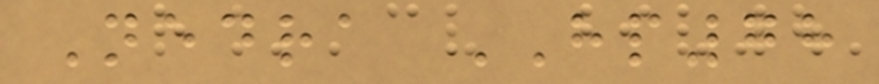Nedra HP78
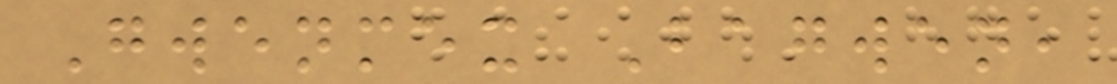Gwenmex Bagwen,
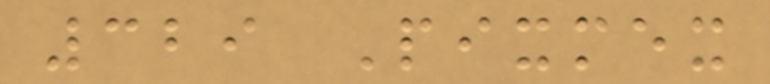329 Pixmex
